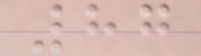87
